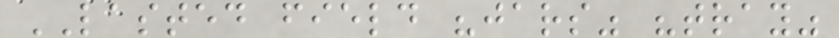LASTED field "jars" "tray"
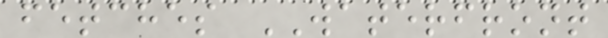fetches WATERFRONT
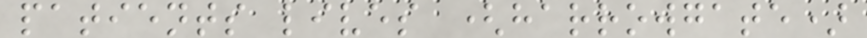patients lives (harrowgate)
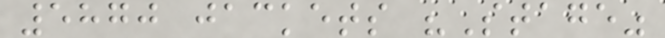5870 jackets "Stage"
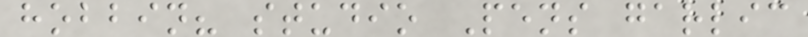hobbin? studio Pens garlic
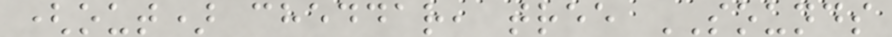(out) cheddar, tree SOUNDS
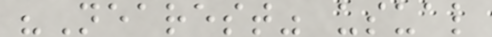"Nearest" usual
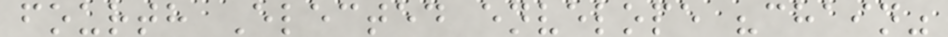fourth Elected envelope "chain"
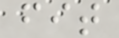fit
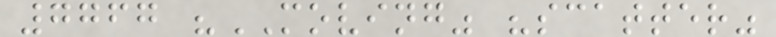7767 "MOVING" "scatter"
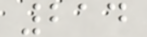214
